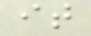it
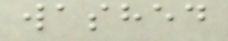washed
